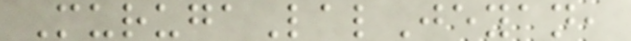MurugaLalJeyan,
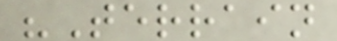"Terrain
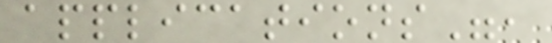applications",
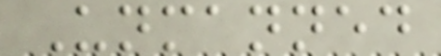Unmanned
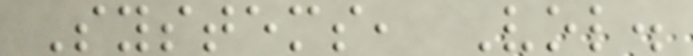Systems, Vol.
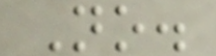No.
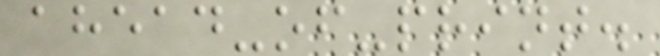ahead-of-print.
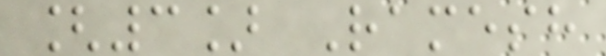[3] Ramesh
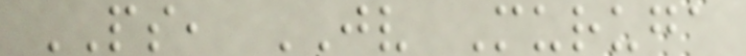PS, JV Muruga
